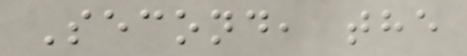Second, the
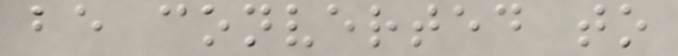be converted to
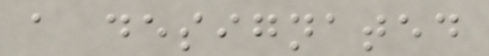a designated
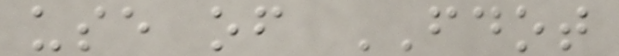use of FDOT
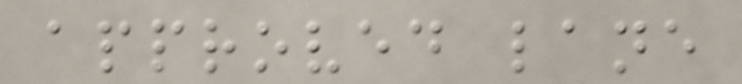approved lane
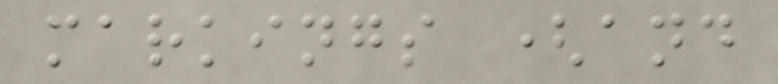markings (and
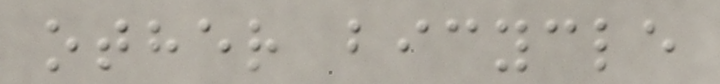other bicycle
